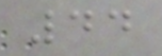44
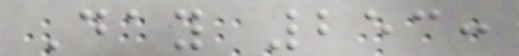Day 253:
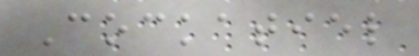Cockatiel
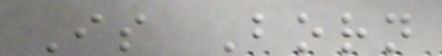Is Born
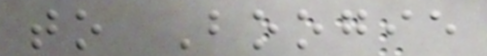to Boogie
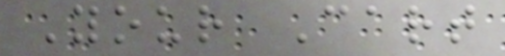Your Cart
